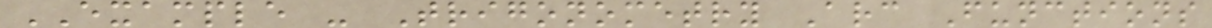EXAMPLE - Trigonometry Arc Functions
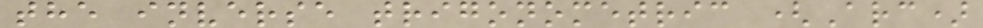the inverse trigonometric (Arc)
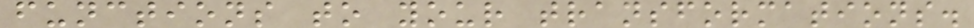functions to your transformations.
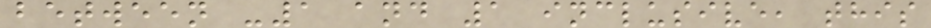between -1 and 1 inclusive, this
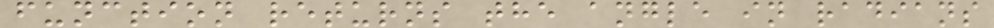function returns the angle in radians
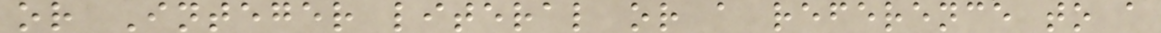or Integer literal or a reference to a
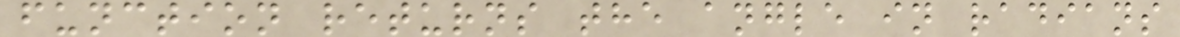function returns the angle in radians
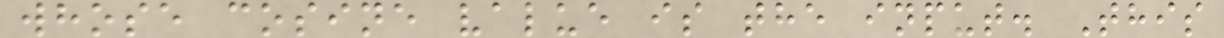whose cosine value is the input. This
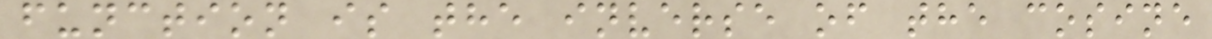function is the inverse of the cosine
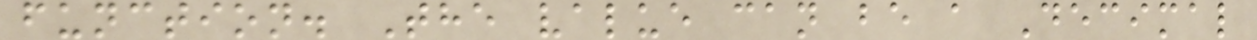function. The value can be a Decimal
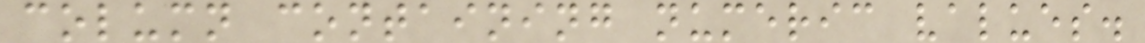column containing numeric values.
